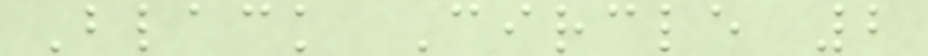Black Circle 2
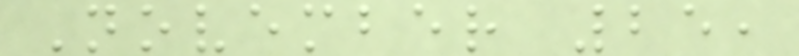November 25,
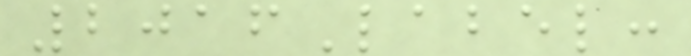2016Label:
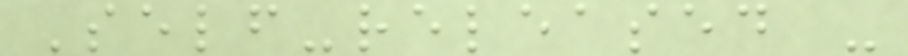Self-released -
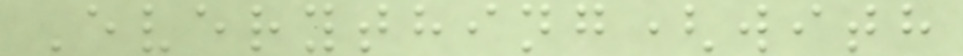Everything(with
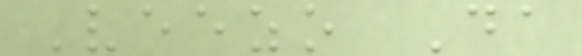Veezo Da
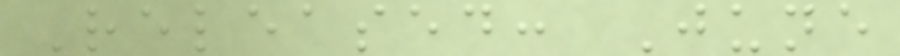Released: June
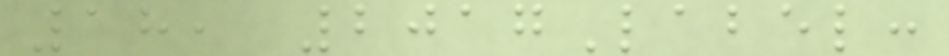18, 2017Label:
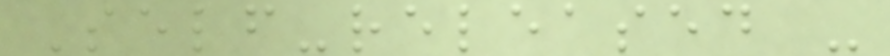Self-released -
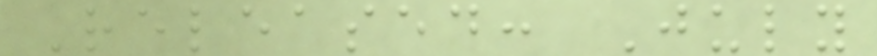Released: July
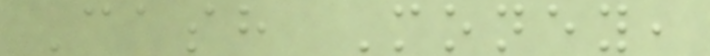Cash Money,
